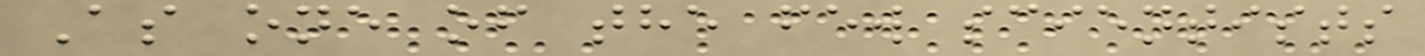As one of the few scientists
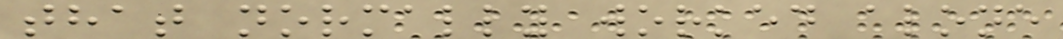that normally worked alone
